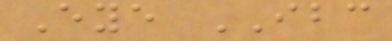Eye IBC
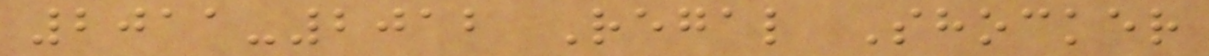2011-2012 Regal Shocker
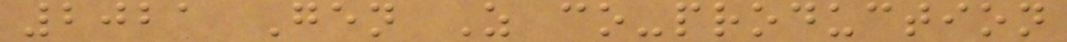2021 Gen Z co-production
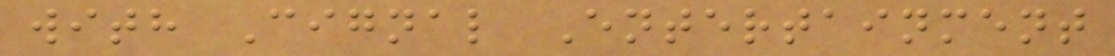with Cignal Entertainment
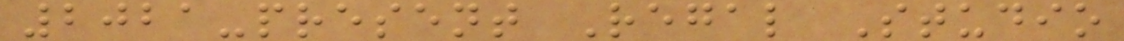2021-present Regal Studio
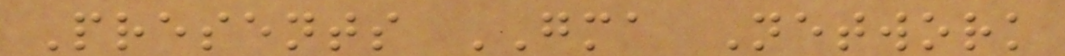Presents GMA Network
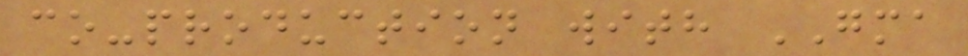co-production with GMA
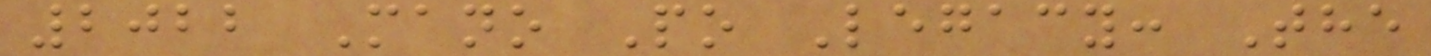2022 Mano Po Legacy: The
